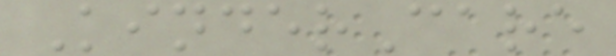KinderCare
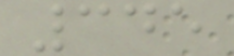345
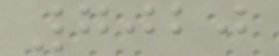7020
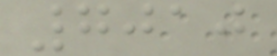7010
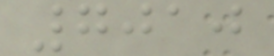7010
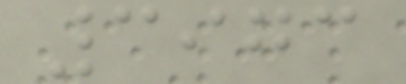3973
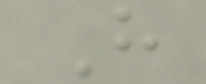H
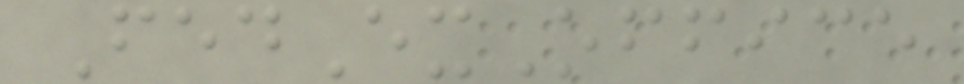FedExOffice
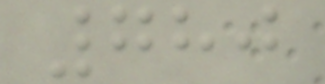780
